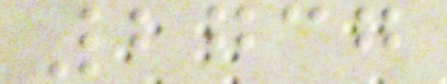2737
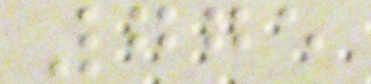775
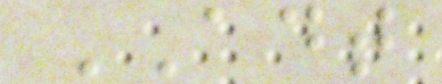ADT
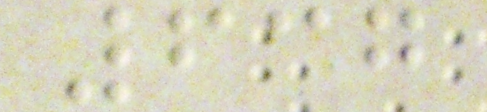637
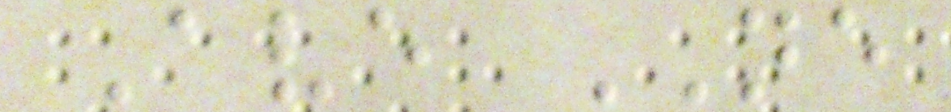Ave NE
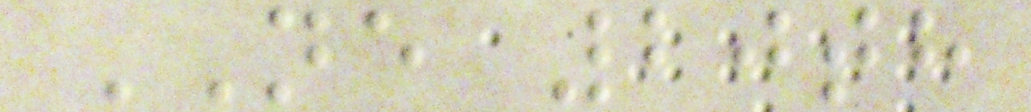NE 20th
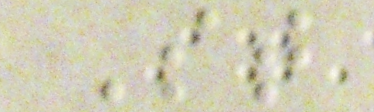St
